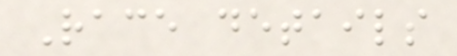Race details
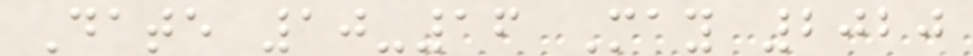Date 10-16 May 2020
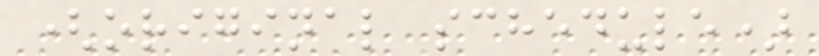(original schedule)
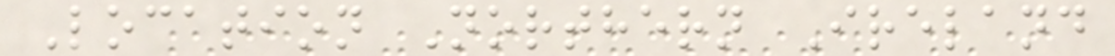Location Northern Ireland
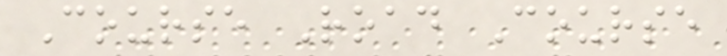Course Road Course
